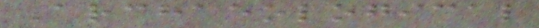Archaeological
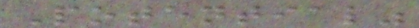Potential"
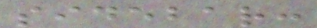sidebar:
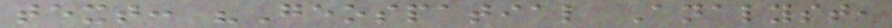text: "Geospatial Analyst,
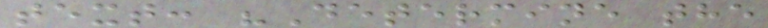text: "Determine the
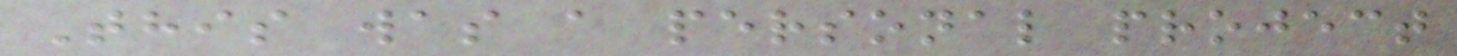This was a personal project
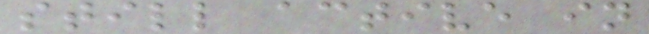still active in
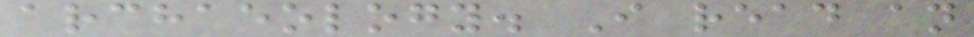archaeology. I read an
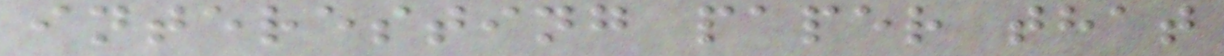interesting paper that
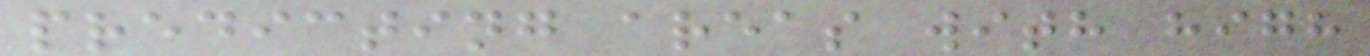predicting areas with high
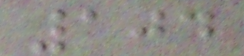104
